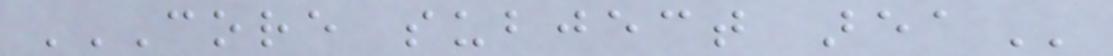CORE SUBJECT AREA
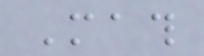Math
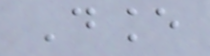Dance
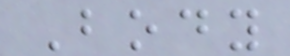Body
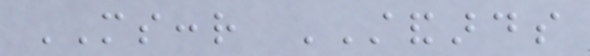MSCCR STANDARDS
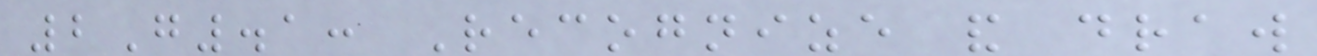2G.1: Recognize and draw
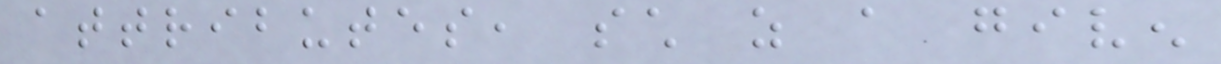attributes, such as a given
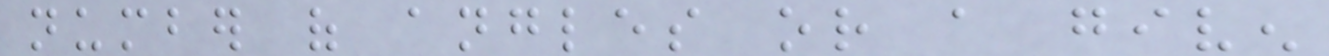number of angles or a given
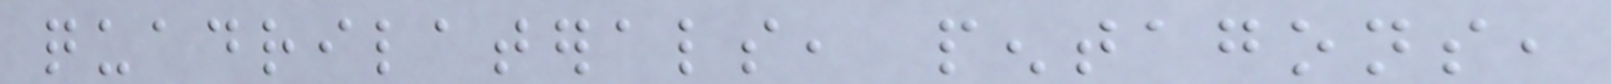quadrilaterals, pentagons,
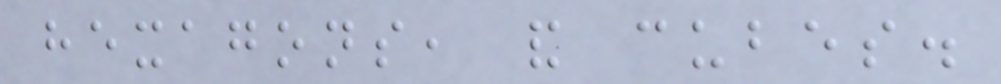hexagons, and cubes.
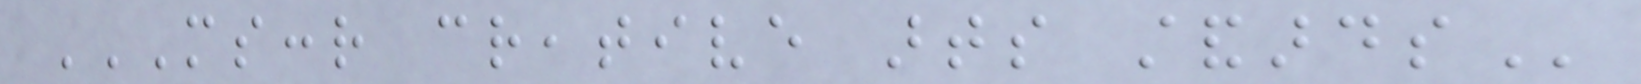MSCCR CREATIVE ARTS STANDARDS
